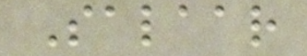Salaar
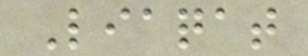Liaqat
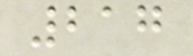217
